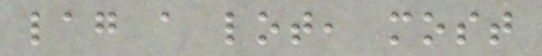lag a lot, most
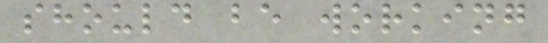should be working
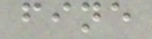fine
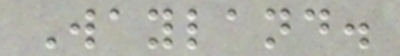Wayland.
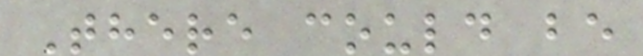There could be
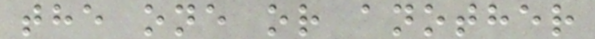the one or another
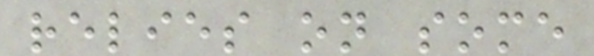relies on some
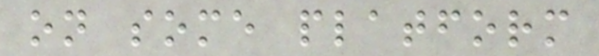on some platform
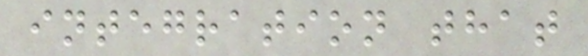integration that
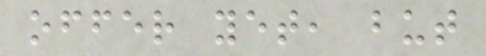offer yet, but
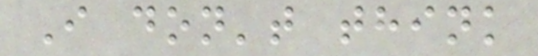I don't think
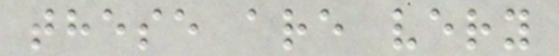these are very
